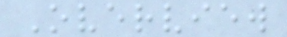Overview
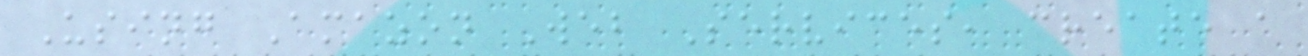Using Amazon Web Services, create a
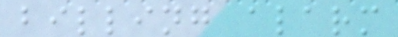billing alarm
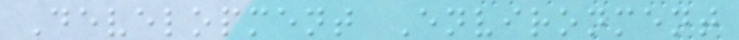Development Environment
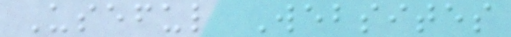Useful Websites
